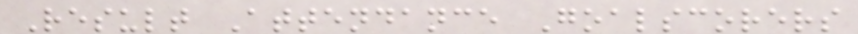Result Attendance Goalscorers
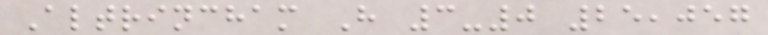Altrincham H 3-0 25,057
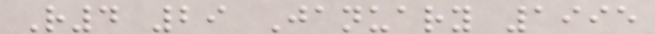R4 29 January 1995
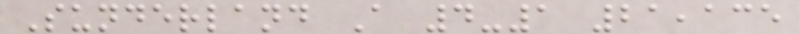Sunderland A 4-1 21,135
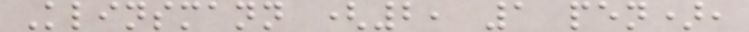Klinsmann (2, 1 pen),
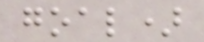goal)
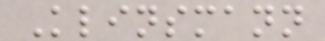Klinsmann
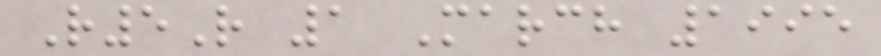R5R 1 March 1995
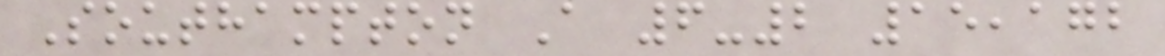Southampton A 6-2 15,172
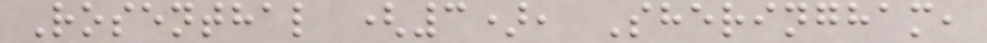Rosenthal (3), Sheringham,
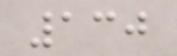130
